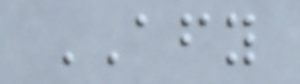AFY
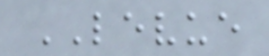LEVUE
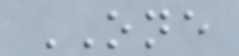ONE
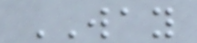WAY
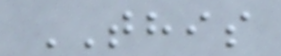THIS
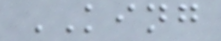KING
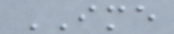IME
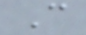C
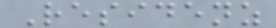Residenz
